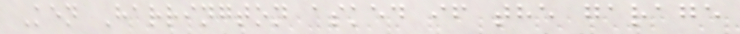Ken Harrington asked if the garage
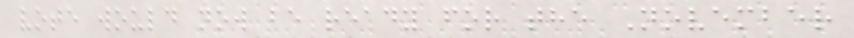vote would now be ready for the November
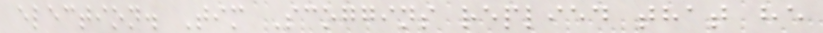election. Tim Scoggins replied that he
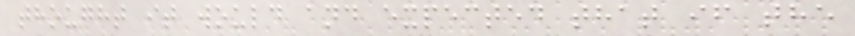thought it would and expected that if the
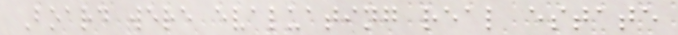Board were evaluating real estate
